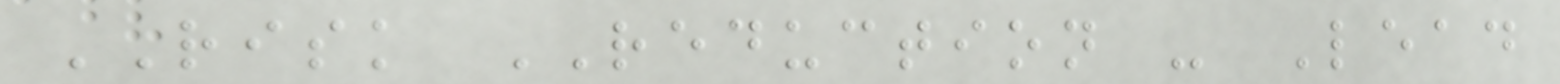RISK REDUCTION - Lead
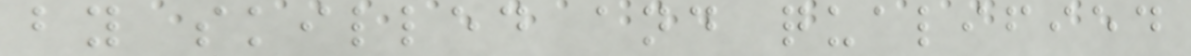by skilled and qualified
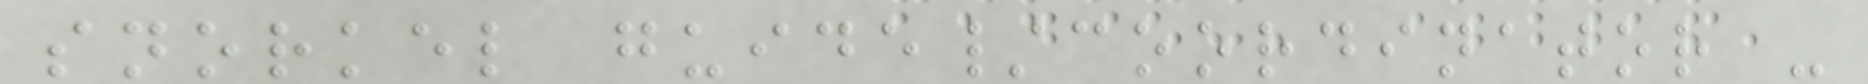snorkel guide/coordinator -
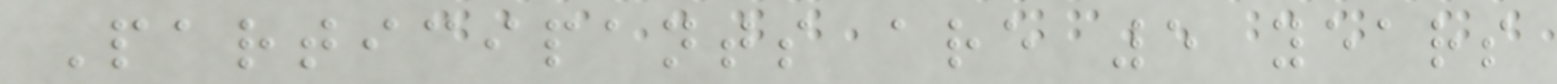Participants are 5 years
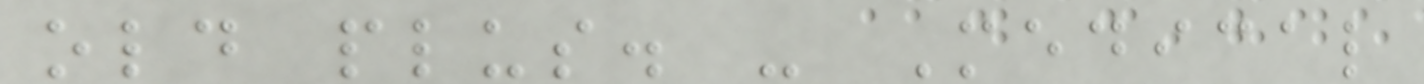old plus. - Medical
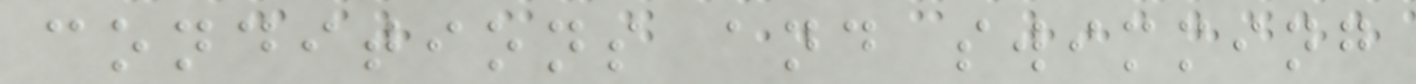conditions and swimming
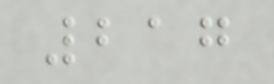217
